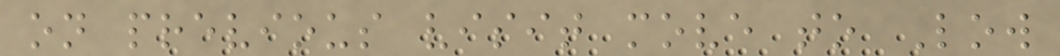on previous visit move to Low
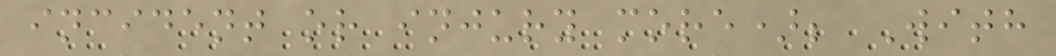incident or injury more); With
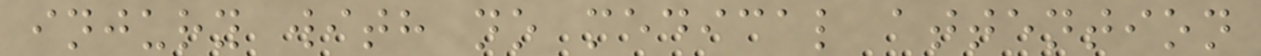injury with no medical attention
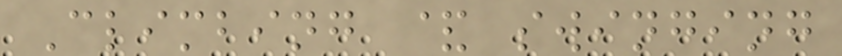Climbing & swinging
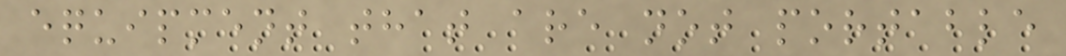equipment that are not portable
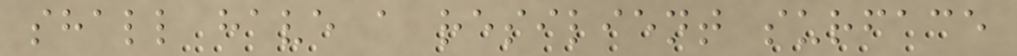shall have a resilient surface
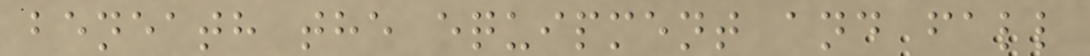beneath the equipment and fall
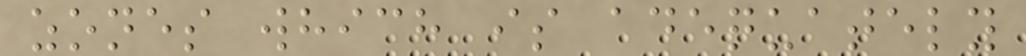zones which is adequately
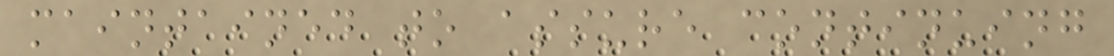maintained to assure continuing
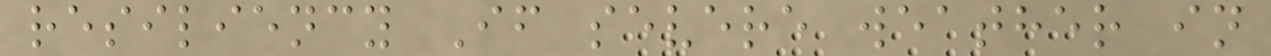resiliency If severe weather in
